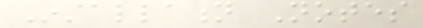Installation Notes
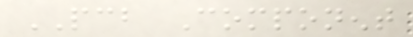PCB Component
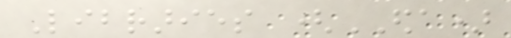Libraries (EDA)
